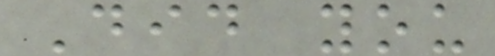Did you
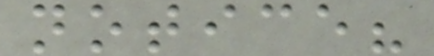notice?
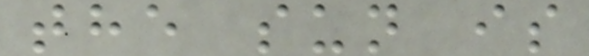the sun is
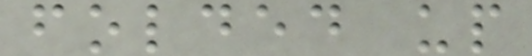folded up
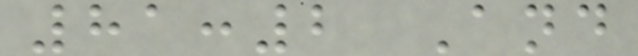81:2 And
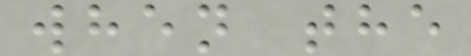when the
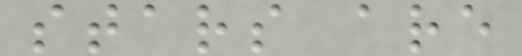stars are
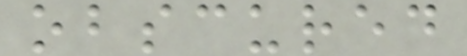obscured
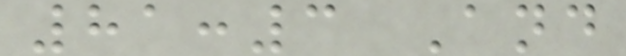81:3 And
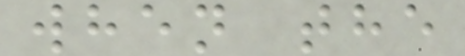when the
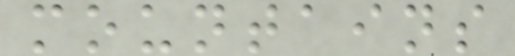mountains
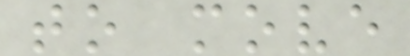to move
